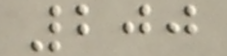200
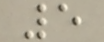5
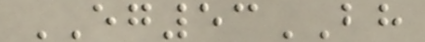EG53BH
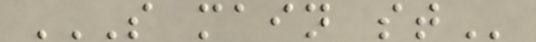S MAIN ST
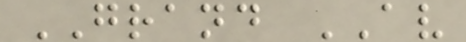GRAND AV
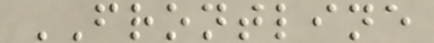FRONTLINE
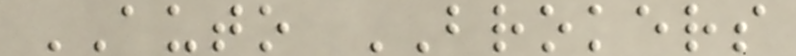AUTO BROKERS
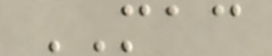MAC
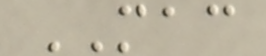MAC
